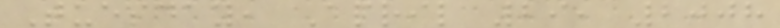Tuesday, April 29, 2008
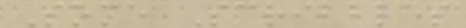Some Scribbles
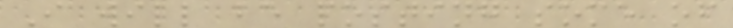I will be posting some of
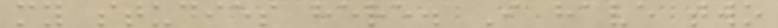my studies here. I have two
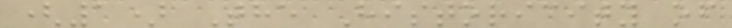(1) The Historicity of
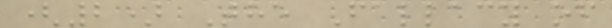(2) The Fallacy of
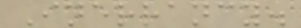Inerrancy.
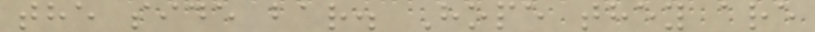the side bar. Hope they are
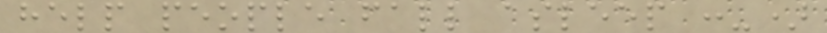help people fall asleep :-)
